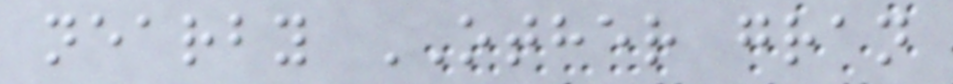nearby OTHER gran
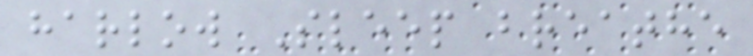harlow Sleep breathe
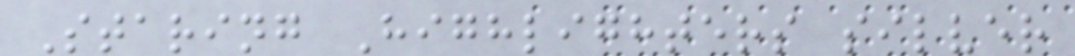Staring Highlighters silver
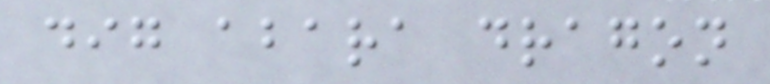dig abara dragon
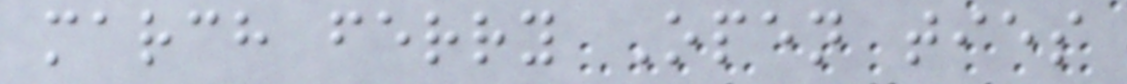march ferry Open ties
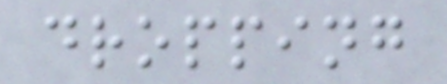dropping
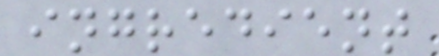ingredient
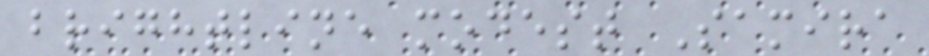brightline modest Samira
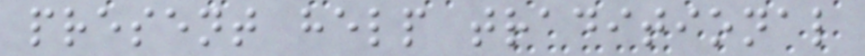present help traditional
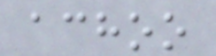achoo
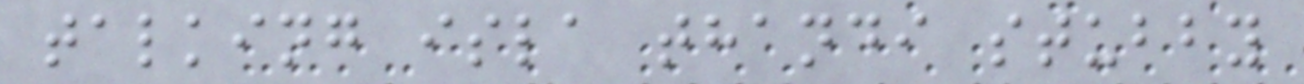talking isla thandi stubby
